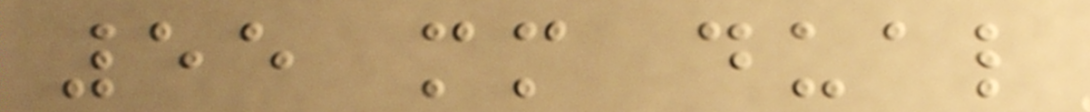55 mm dual
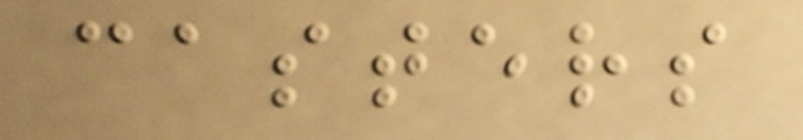casters
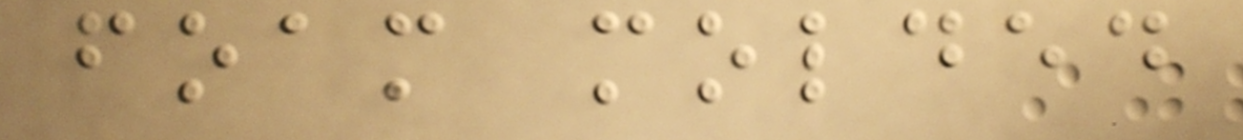foam molded
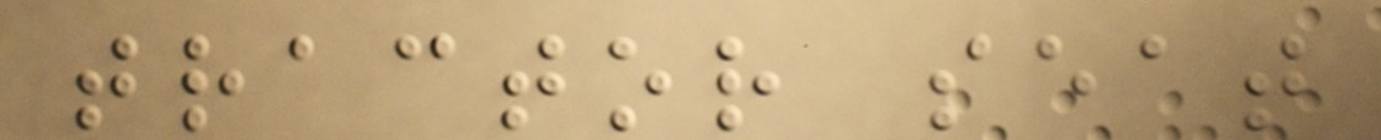tractor seat
